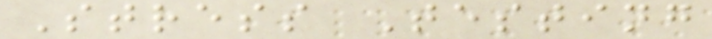Stress Testing
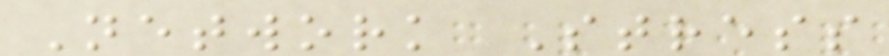Network Stress
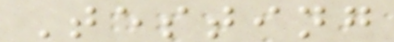Testing
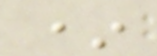*
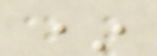*
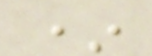*
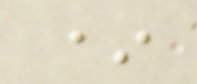*
